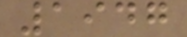1947
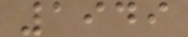1949
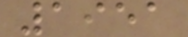1951
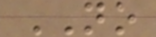NO
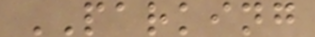PARKING
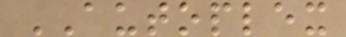AUTOPLEX
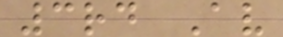3rd Av
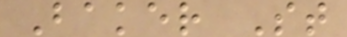Baker St
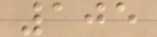105
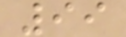99
